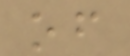of
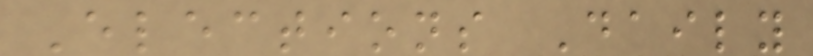Elections Daily
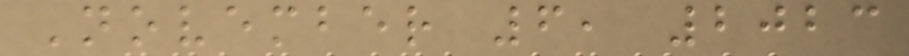November 6, 2023
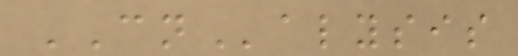CNalysis
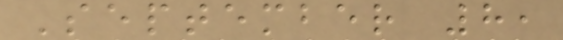September 8,
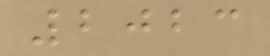2023
